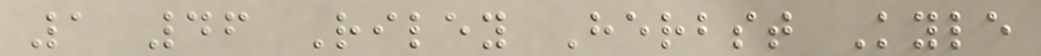1 46 Riley Herbst Kyle
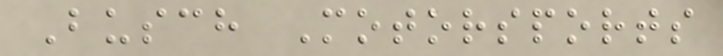Busch Motorsports
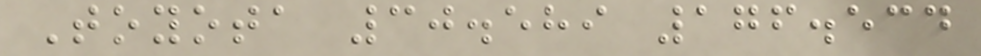Toyota 30.589 176.534
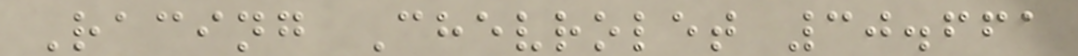Racing Chevrolet 30.661
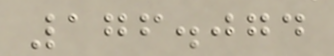176.074
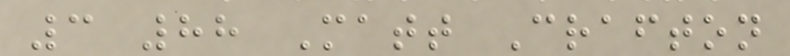3 88 Matt Crafton
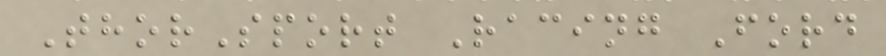ThorSport Racing Ford
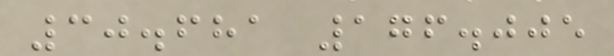30.681 176.005
